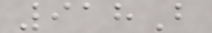918B
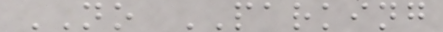NO PARKING
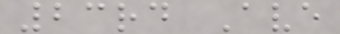23rd Ave
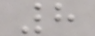8
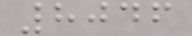8046
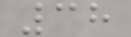38
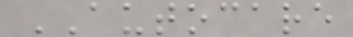AUTOCARE
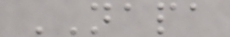NAPA
